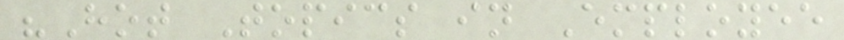"Hot Topics in Employee
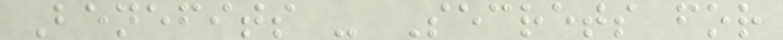Benefits - Secrets for
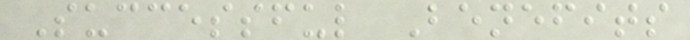Successful Benefits
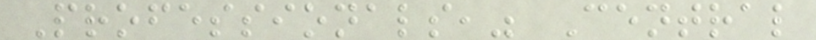Professionals," Central
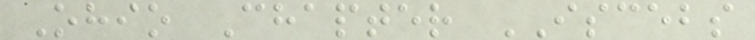Ohio Chapter ISCEBS
